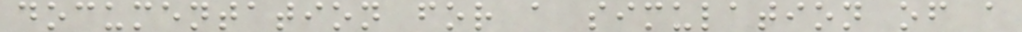documentation for a simulation of a
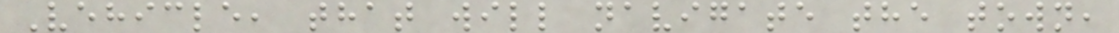Vehicle, that will navigate the town,
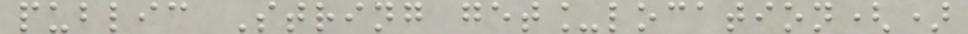public String get_location()
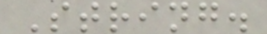String.
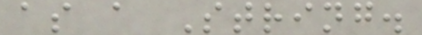as a String.
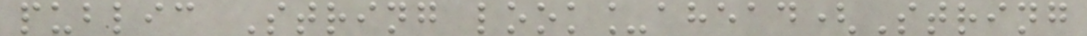public String look_ahead(String
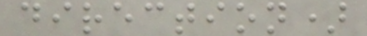direction)
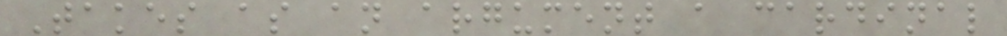Takes as an argument a cardinal
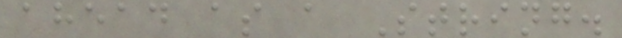ahead as a String.
